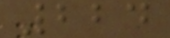224
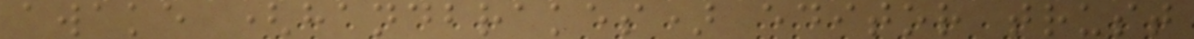awake (handbrakes) editor trust
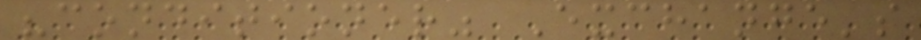"conditioner" Exchange's
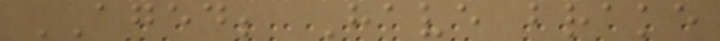AGED; Have brake
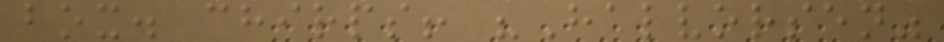box. chirps! "Halvorsen"
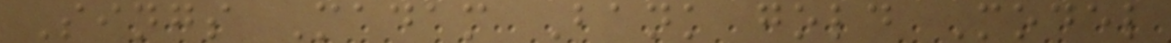Sings Madam Bank gold Model
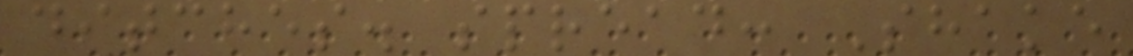ditches. spread: Shake
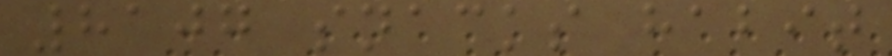8107 snacks habit
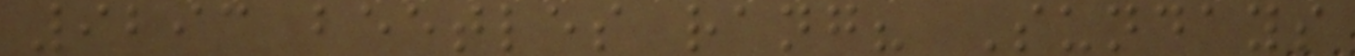9293 beetles rang? Sundays
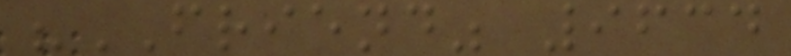"FRIEND" 9634
